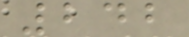242
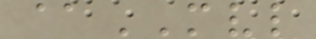@MVL
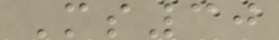Ms30
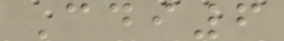Cdi6
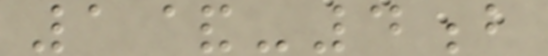1&-4b
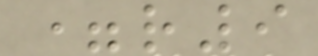=r9
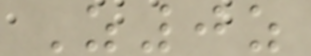Z0z
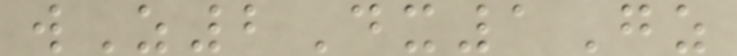wZ2Dx1Gz
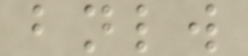bnlw
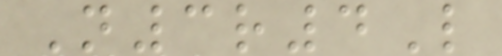N3r4L
